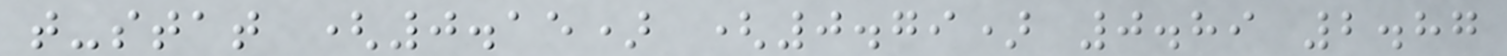t-stat (0.15) (0.79) 0.89 2.87
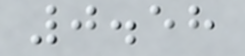0.58
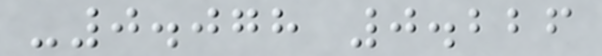-0.078 0.226
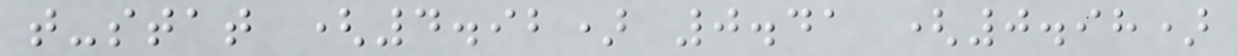t-stat (4.92) 0.41 (0.98)
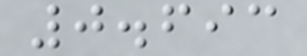0.693
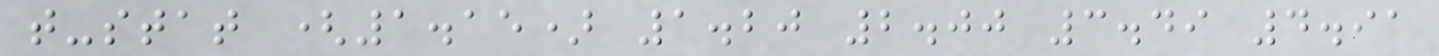t-stat (1.15) 1.20 2.00 3.49 4.91
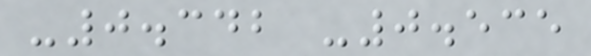-0.342 -0.535
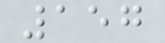157
